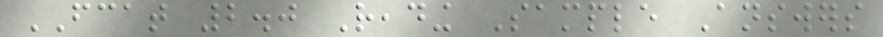FCAT 2.0 Reading Sample Answers
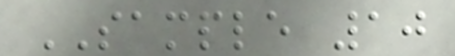SAMPLE 10
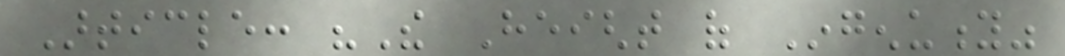Article: "The Height of Ingenuity"
